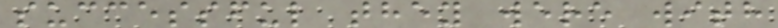successful they were with
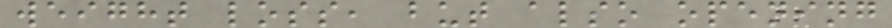weight loss, but also opening
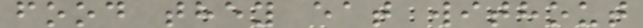food they eat without
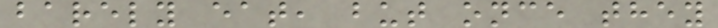barely eat, but once they
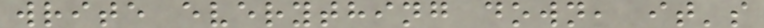write everything down, it's
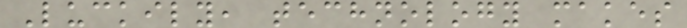Luckily, technology makes
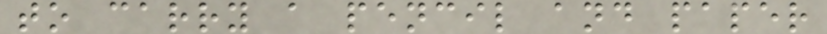to carry a pencil and paper
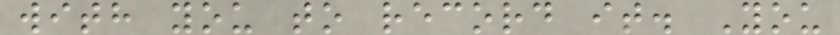with you to record it. You
